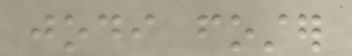jodi foster
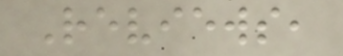Reviews,
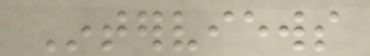Interviews
